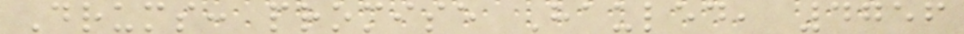Drums: promise Hauled, 4756
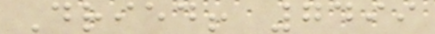Dried! 7499
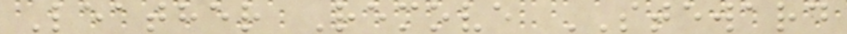Leather Remove STEWARD
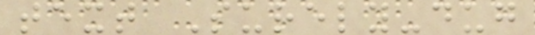text Surely-dug
